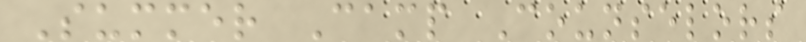Summer Camp Counselors
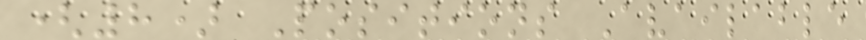(8) Positions Available
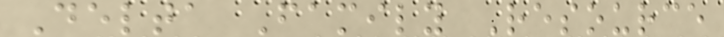Delta Family Resource
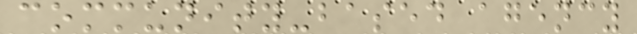community-based agency
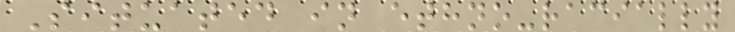Situated in ethno-racially
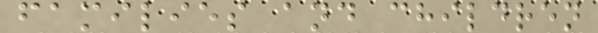families and children
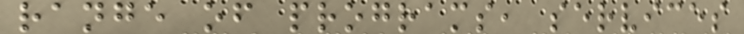range of programs, services
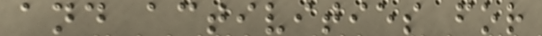and activities for
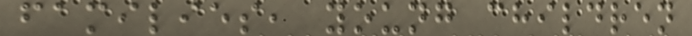families, young children
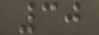30
